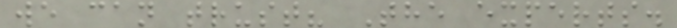we can trust? The experts.
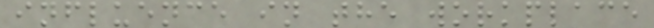influence in the workplace
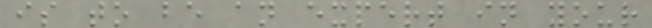is to be an expert in your
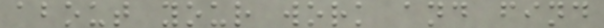about your work and find
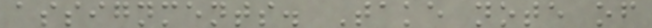assignments. Take note of
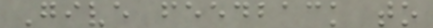Give feedback to
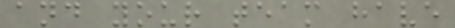and your team have
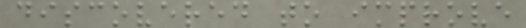discovered to improve
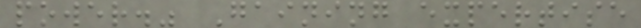power." Gaining expertise
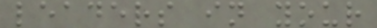leaders in your
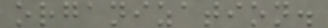organization.
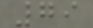79
